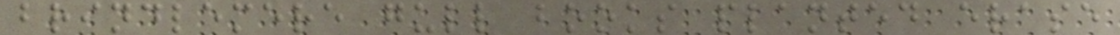brindlemere gull books planted erase
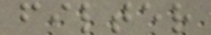filter
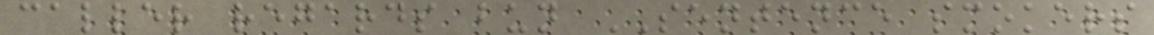caller regards bun SENTENCE smokers
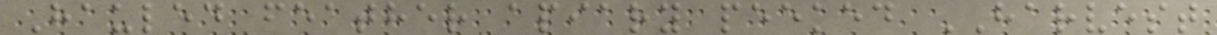Hauled feather apiary peeked HARVEST
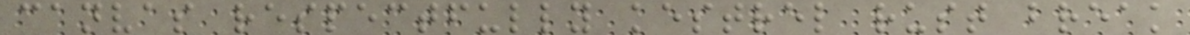canvas respectfully kestrel rust break
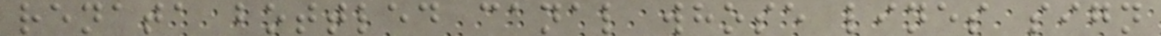renata bottled canal whose lines sign
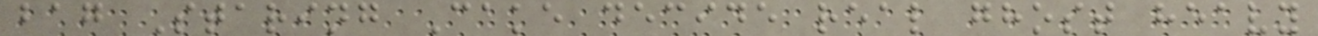bag Staring Cake decide real ghost heavy
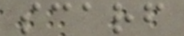scarf
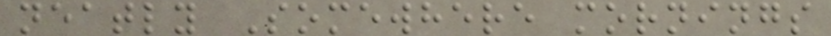neatly Somewhere mornings
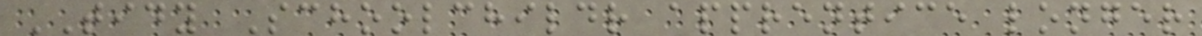TIDY Schoolchildr apprentice longer
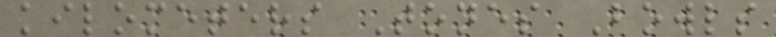kilometers Tones Bowls
